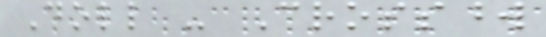Doll - Crossword
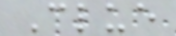Clue
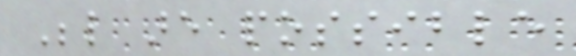Below are possible
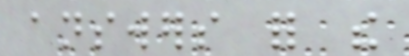answers for the
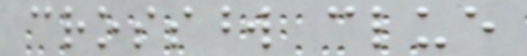crossword clue
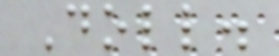Doll.
